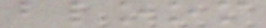bloom
